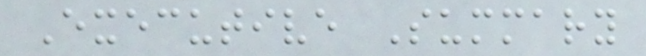Executive Summary
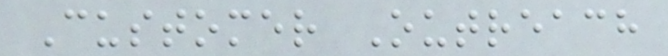Customer Outreach
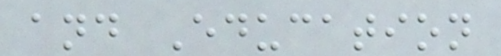and Education
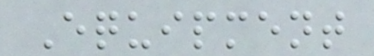Equipment
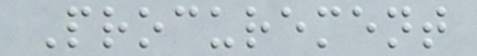Procurement
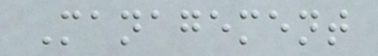Management
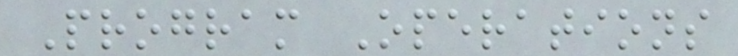Program Operations
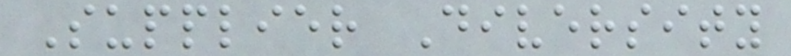Supplier Diversity
